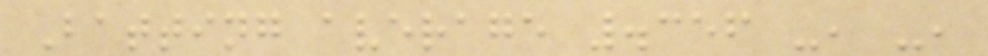Batting average .356 -, -,
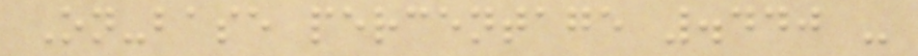On-base percentage .440 -
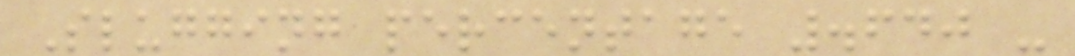Slugging percentage .640 -
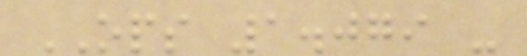OPS 1.079 -
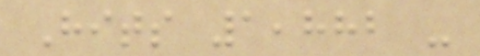Hits 1,882 -
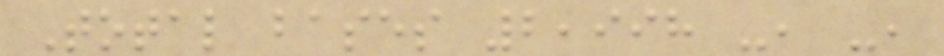Total bases 2,998 -, -,
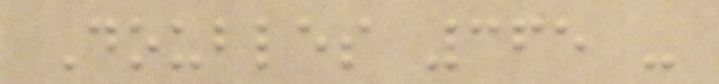Doubles 365 -
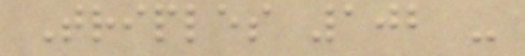Triples 102 -
